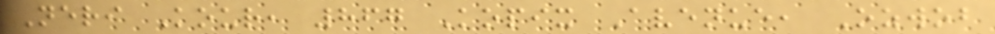Neri Kour, 867 Kopix Avenue, Ozwob
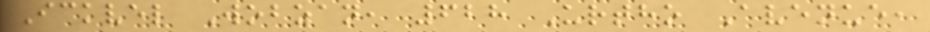Ickvel Wobzan, 628 Urtho Avenue,
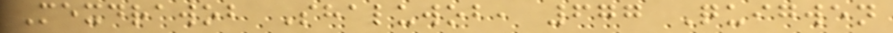Mexdrawob Shaluwob, 677 Quigwen
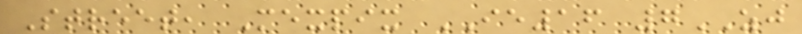Street, Mexpix IE16 7ZJ
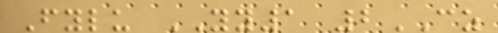Fylu YY1 2CZ
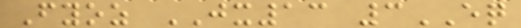Fyoz JX13 3EQ
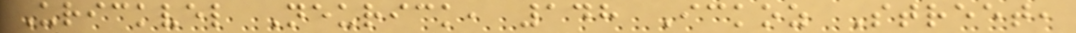Urickvel Neurick, 148 Ickoz Street,
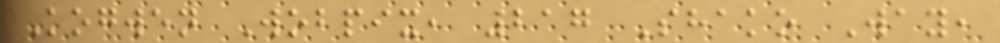Kogwen Wobpix, 217 Shako Way,
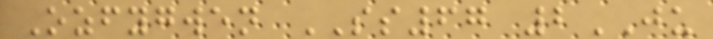Ozfygwen SS67 2JU
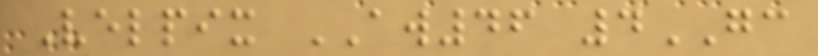Velpix AW46 4GC
